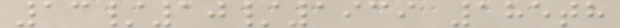13/10/1939 185th
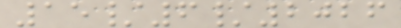15/6/2026
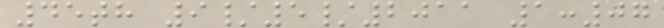45th 9/5/2011 1:07
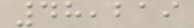48,219
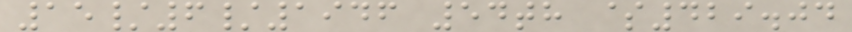15/6/1946 54th $429.04
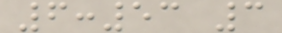6:53 3
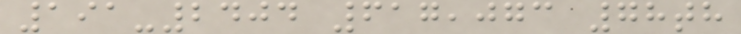191-2404 617,073 78th
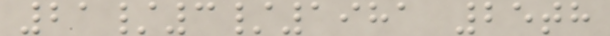21/3/1981 25th
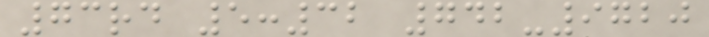73rd 5:32 742-9720
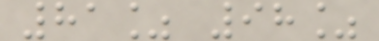81% 98%
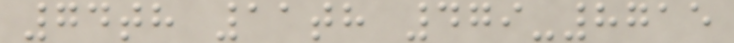74th 11th 479-8715
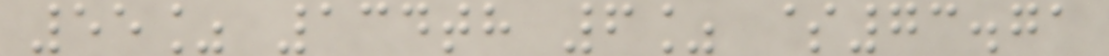55% 134th 6% $73.71
